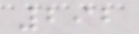292
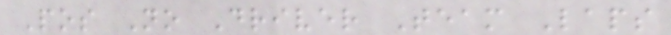Pos No Driver Team Laps
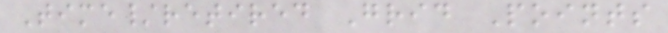Time/retired Grid Points
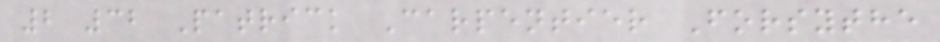2 32 Patrick Carpentier Forsythe
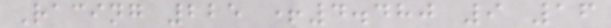Racing 225 +4.480 9 16
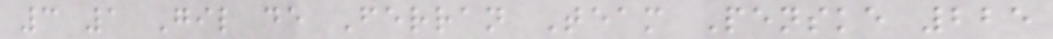3 1 Gil de Ferran Team Penske 225
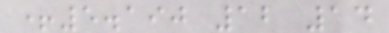+5.190 12 14
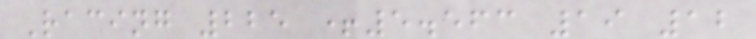Racing 225 +5.563 19 12
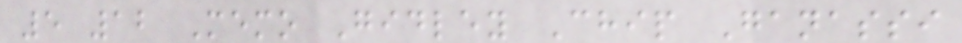5 12 Memo Gidley Chip Ganassi
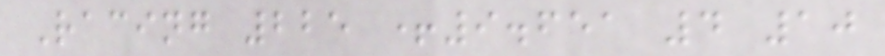Racing 225 +9.651 4 10
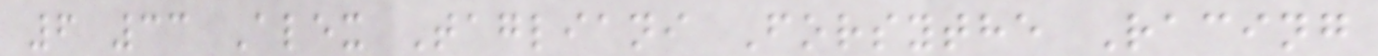6 33 Alex Tagliani Forsythe Racing
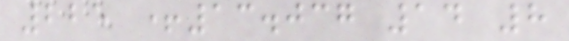225 +13.037 14 8
